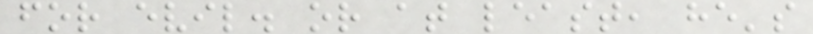for evil. or at least, he's
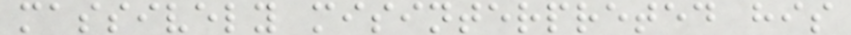massively misinterpreted his
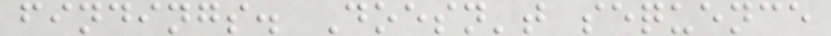findings. Doesn't sequence
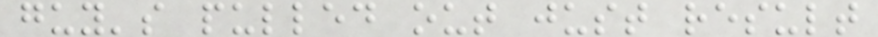guy's pulled out just result
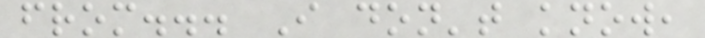from... I don't know,
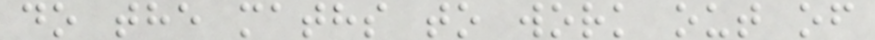do the maths to work out of
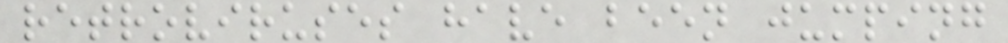retroviruses have been jumping
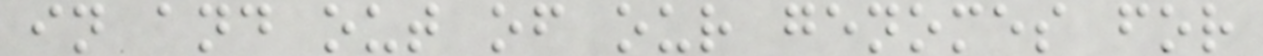in and out of our genomes for
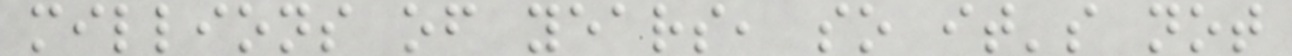millions of years, so it's not
